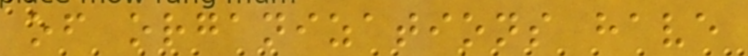of organizations have
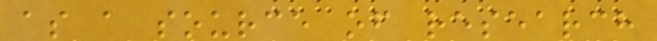as a source of research
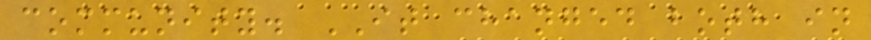community. IT changed both in
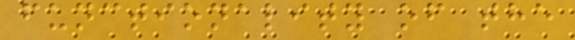functionality of the
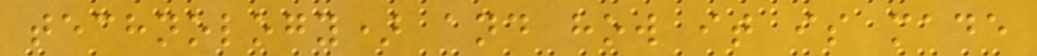technology) and how it is made
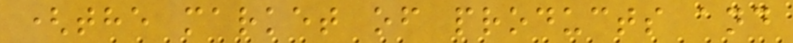(the market of products and
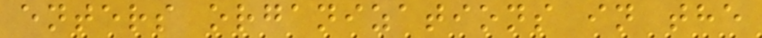enters organizations in the
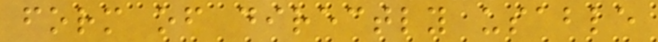form of directly usable
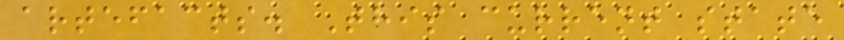artefacts. This current state
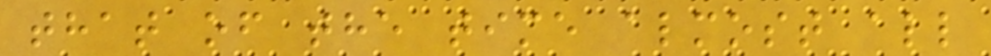that of the time almost all
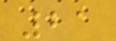21
